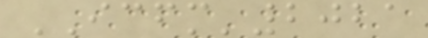ICFM'2021
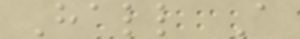Hall A
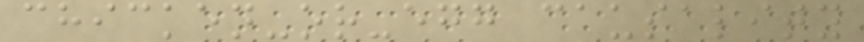chicken-or-egg causality
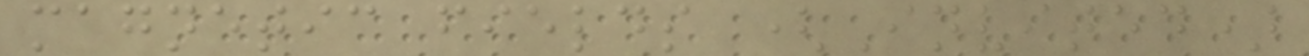magnetic fields (Invited)
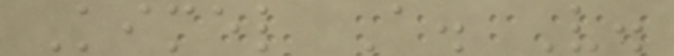Kimel A. V.
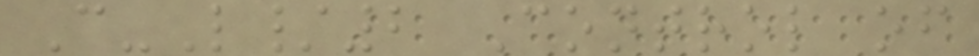C-L/2 Control of
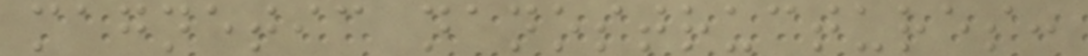magnetic nanostructures:
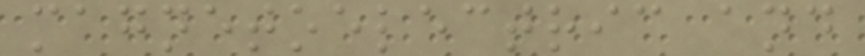magnetoelectric and
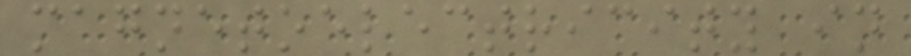magnetoelectricity in
